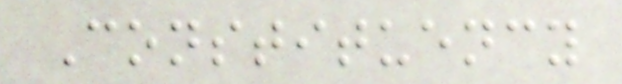Constituency
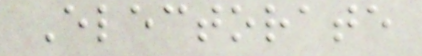Electorate
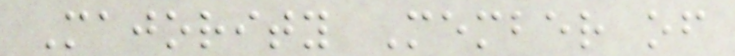Majority Member of
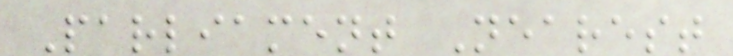Parliament Nearest
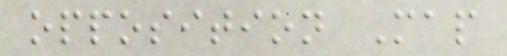opposition Map
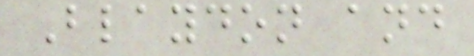Blaydon and
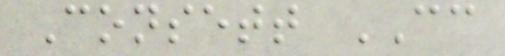Consett CC
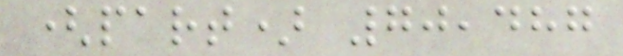(part) 70,487
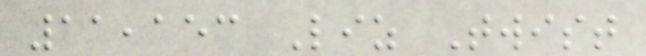11,153 Liz Twist
